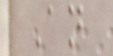An
